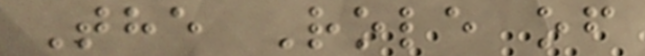The Role of
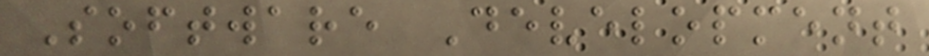Software Development
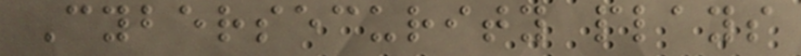Cybersecurity plays
